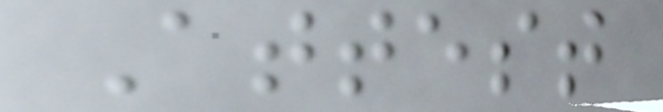Attest
